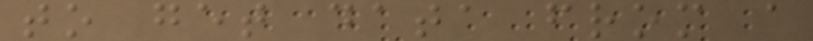to get data from a
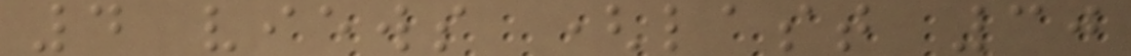4 views (last 30
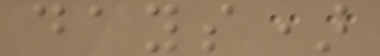days)
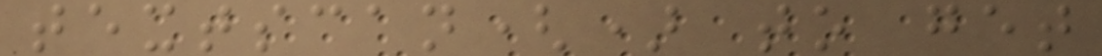textscan() to get
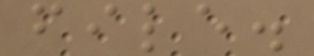file.
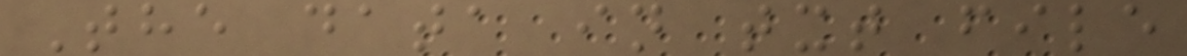The data in txt file
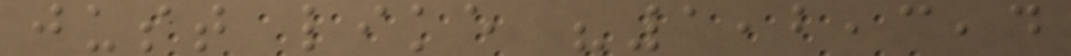just like "1,2,3,4
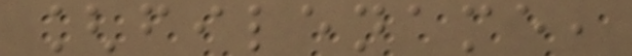[filename,
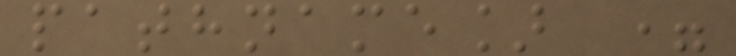pathname] =
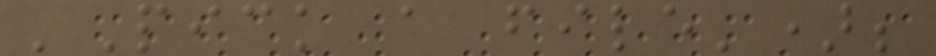'Pick a file');
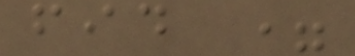fid =
